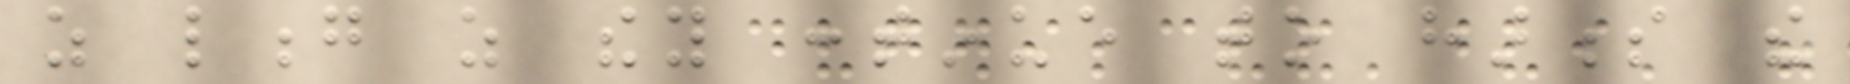as long as they continue to harness the
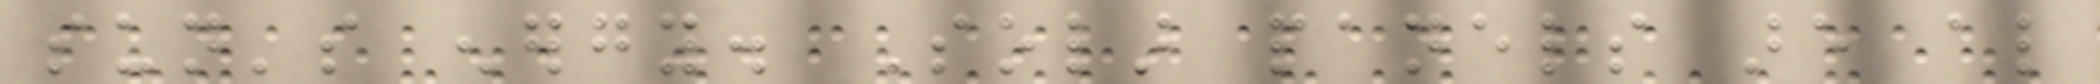sun's energy. Solar panels are also
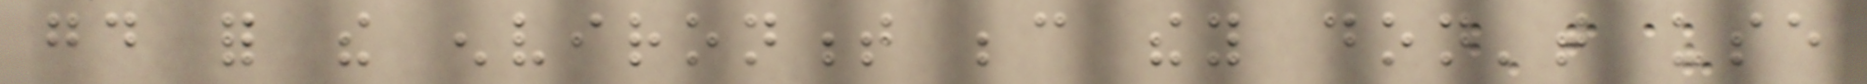good for the environment because they don't use
